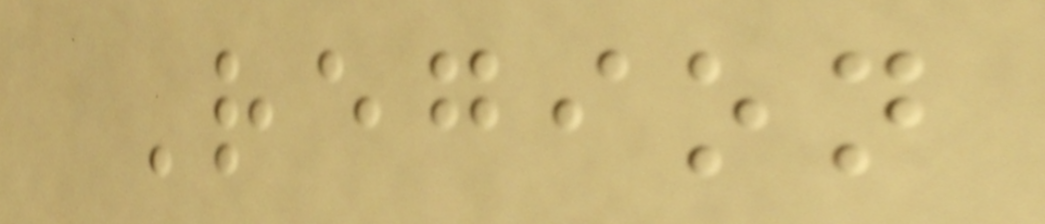Region
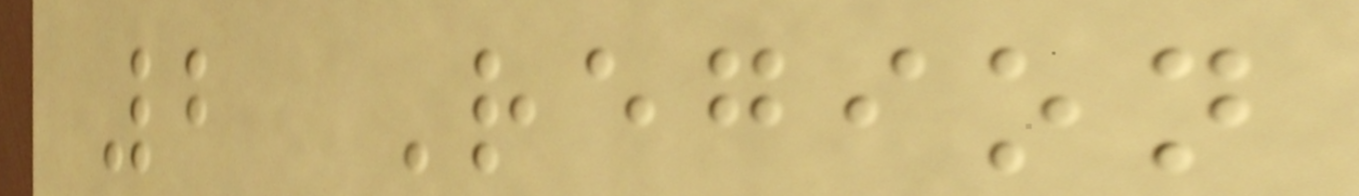2 Region
